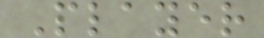Player
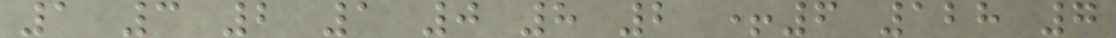1 3 2 1 0 8 2 +6 128 7
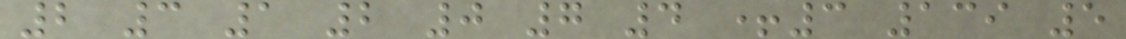2 3 1 2 0 7 4 +3 139 5
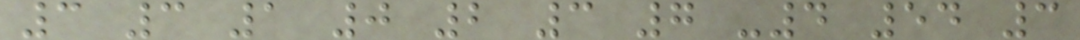3 3 1 0 2 3 7 -4 54 3
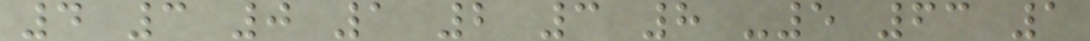4 3 0 1 2 3 8 -5 63 1
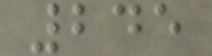245
